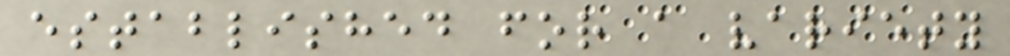established for a variety
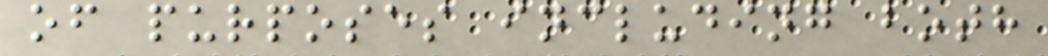of purposes including both
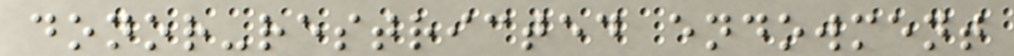donor-restricted endowment
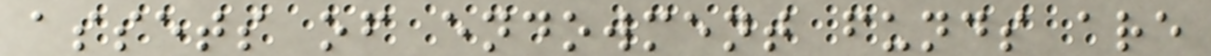assets of endowment funds are
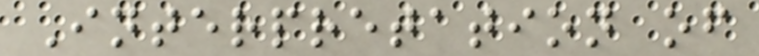Interpretation of
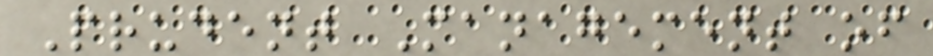Prudent Management of
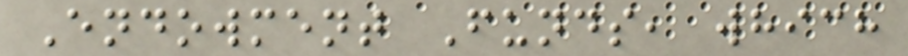Endowment Funds, which
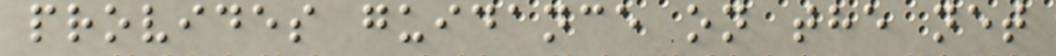provides guidance on the net
